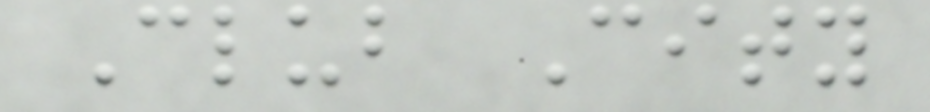Club City
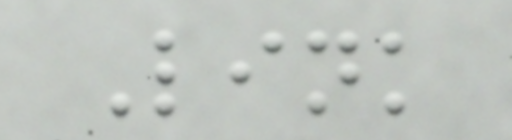Link
